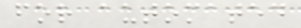for automated
